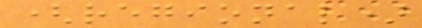(regional)
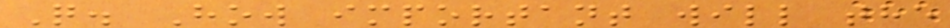Q. How important will the
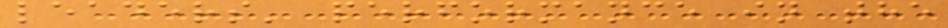leaders' performance in the
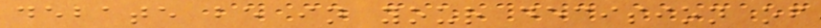debate be in your decision of
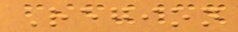Region
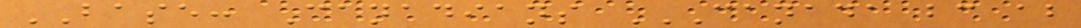BASE: Canadians CANADA BC AB
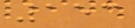153
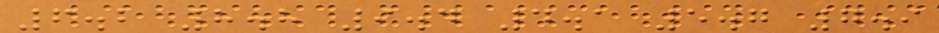6.2 8.8 9.4 4.1 5.7 7.9
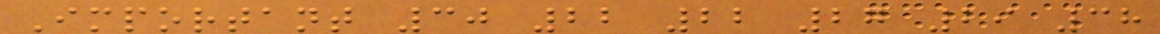Important 30 22 22 27 29 38
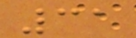31
